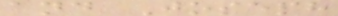and Joseph
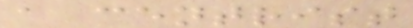a centrist
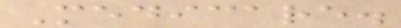Medicare.
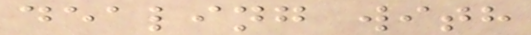dealing with
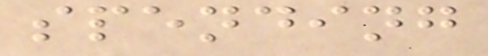spending
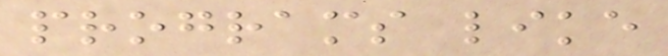programs like
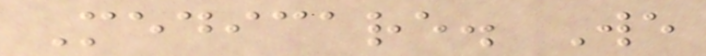Medicare. We
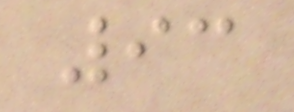93
